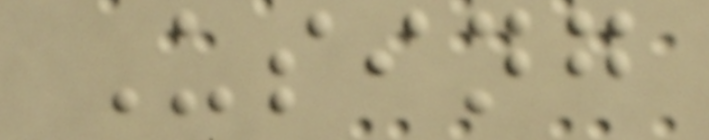Using
